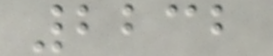2232
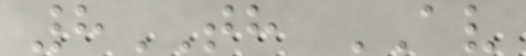8TH AV
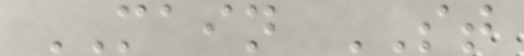MAIN ST
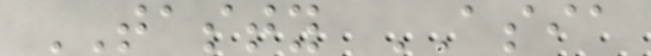TASTY ASIA
